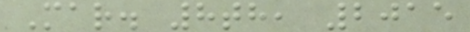Mar. 8th, 2015
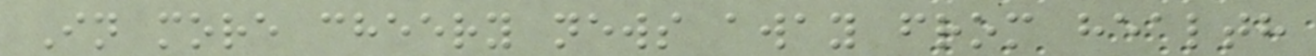In more cheery news away from health
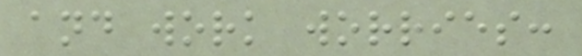and work worries:
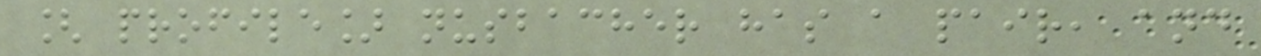[ profile] nusbacher has a pair, and
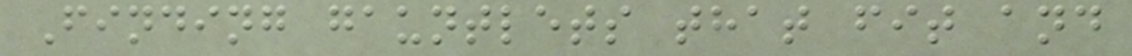Finding gauntlets that fit and
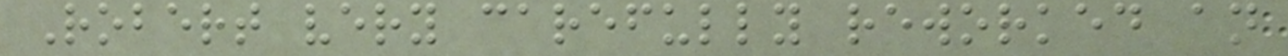Robert very carefully reworked an
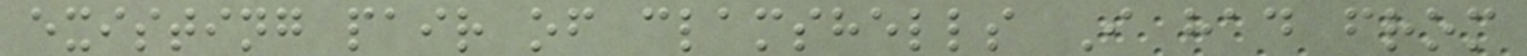existing pair of clamshells I had from
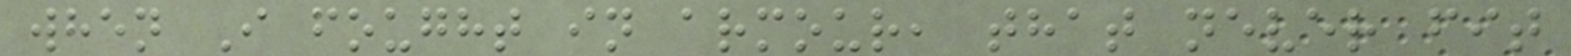when I fought in armour, that never fit
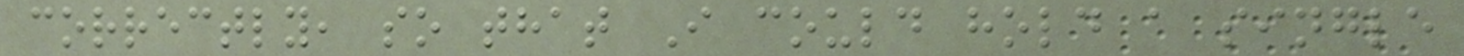correctly, so that I could hold a single
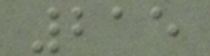215
